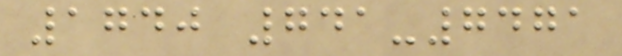1740 741-7471
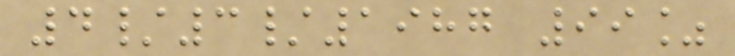4/3/1987 99%
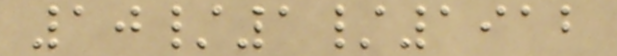10/1/1912
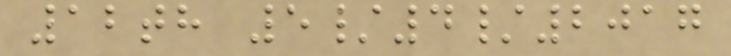12th 5/4/2017
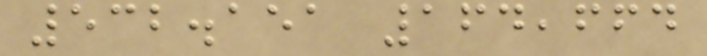532.151 164,664
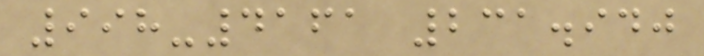998-4161 231.940
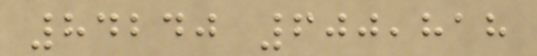84240 600,818
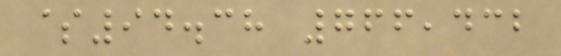$94.38 766,432
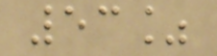53%
